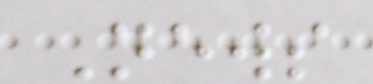News
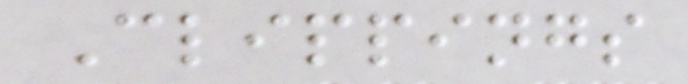Clippings
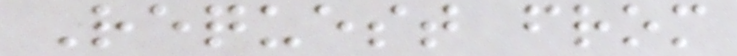Request from
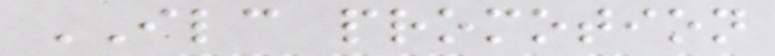ILC promotion
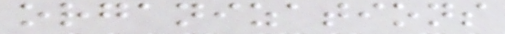organizations
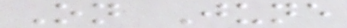On June
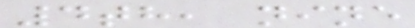4th, nine
